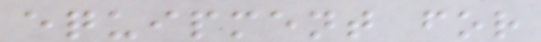equipment for
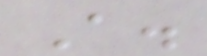A.
